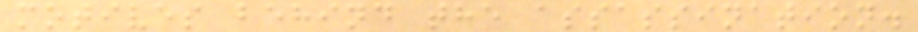motives behind the assassination.
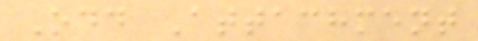Odd Attachment
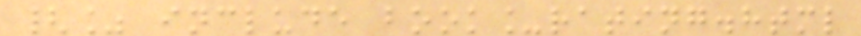{% include book_rating.html
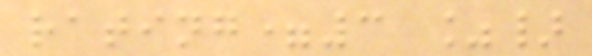rating=3 %}
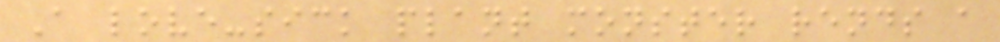A love-sick plant monster rends a
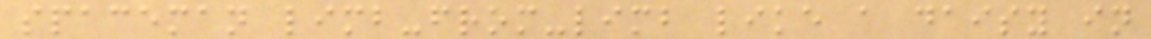spaceman limb-from-limb like a daisy in
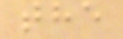the
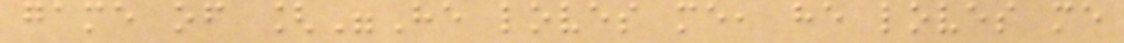game of ["He loves me, he loves me
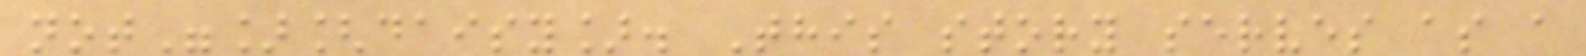not"][daisy]. This story serves as a
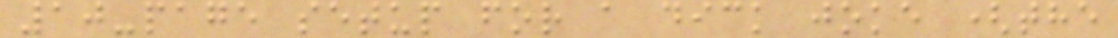10-page setup for a dick joke (the
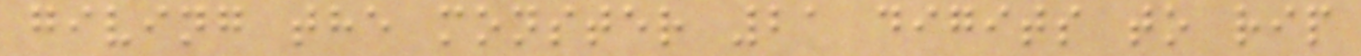giving the monster 21 digits to rip
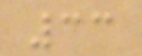33
